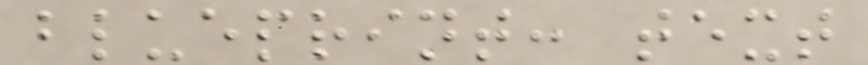blueprint: text
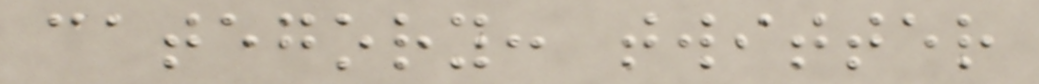category: twitter
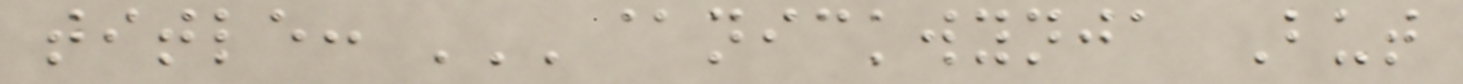title: '''@nickwynja But
